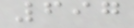697
